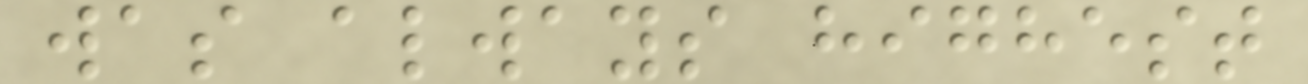was always highest
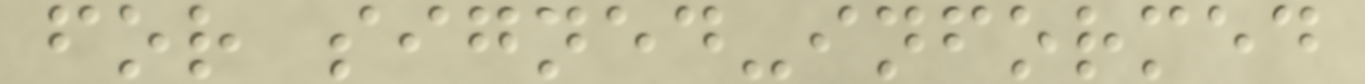for signed-informed
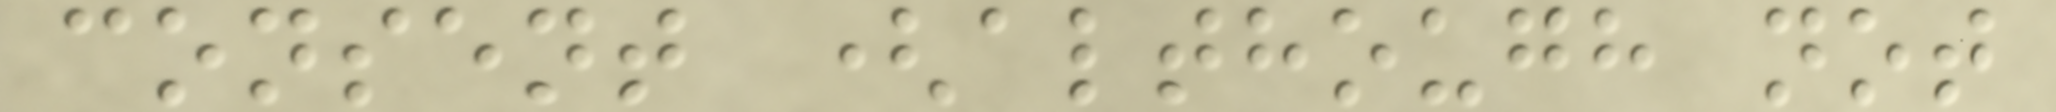consent (although not
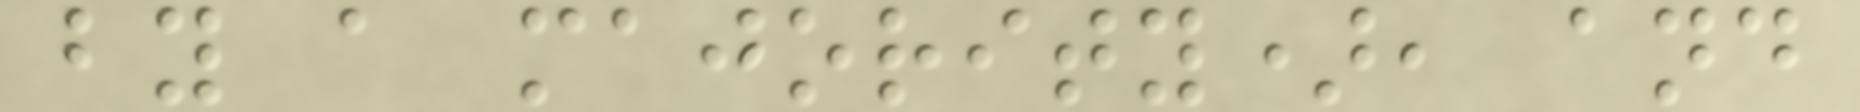by a majority), and
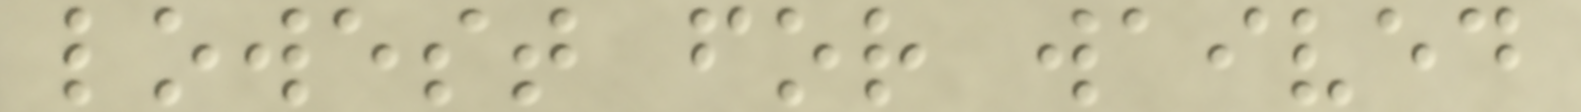lowest for waived
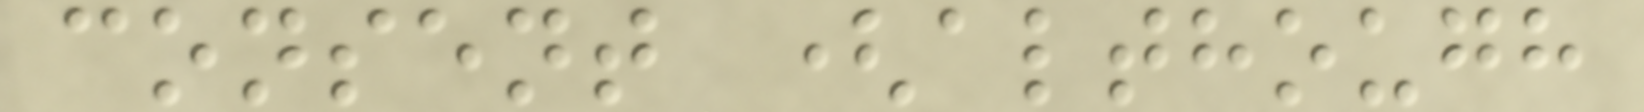consent (although
